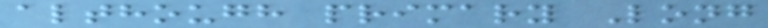although primary Long
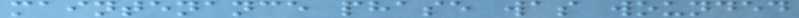maintenance phase was wounded
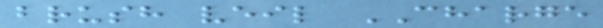brush veil CHARGE
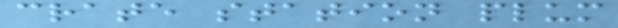crate station plum
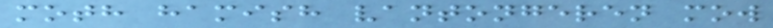moth hamish vantongeren mow
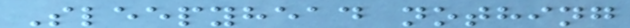Sleepyhead nothing
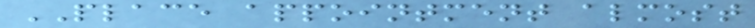PLACE appointment almost
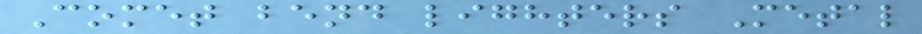Comet bend lighters Metal
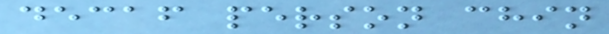decaf person chin
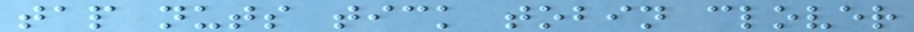tap nuts tick tobin clover
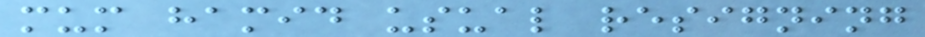mum hamid usual resigning
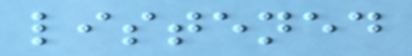listened
